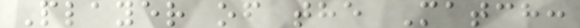Player of the Match:
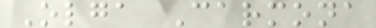Olga Carmona
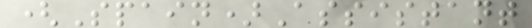(Spain)Assistant
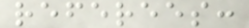referees:
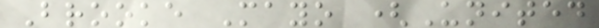Brooke Mayo (United
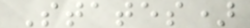States)
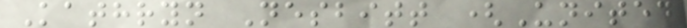Kathryn Nesbitt (United
